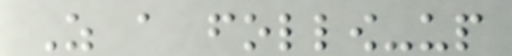As a follow-up
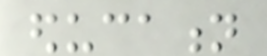education
